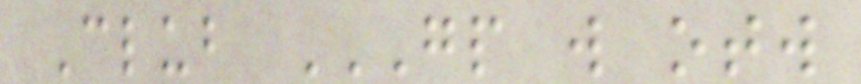Club GP W OTW
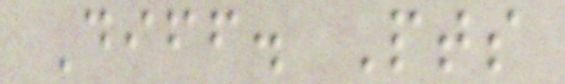Diff. Pts
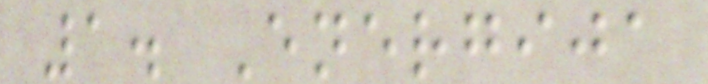1. Energija
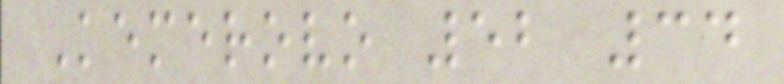Kemerovo 52 34
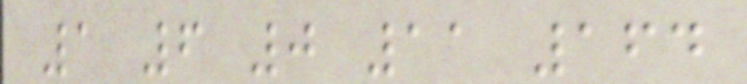1 6 0 11 164
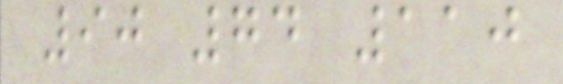90 74 110
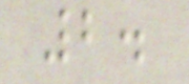2.
